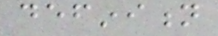definition
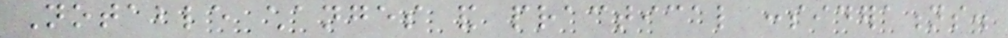Notable changes and practical considerations.
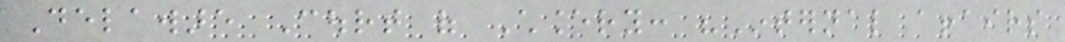Delaware Court of Chancery: "Internal affairs
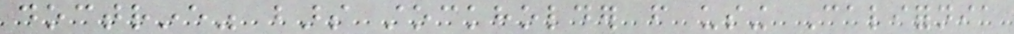doctrine" bars stockholder from using California
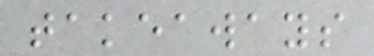takeaways
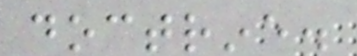doctrine.
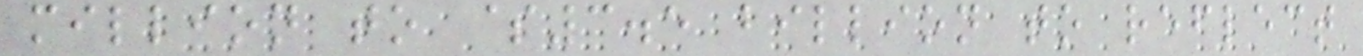million to $3.5 billion to reflect
